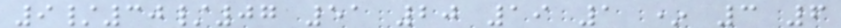9/30/07 51 20 19 1 * 3 6
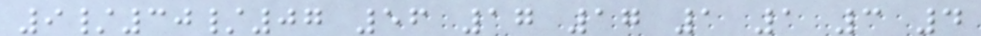9/30/07 56 17 17 1 1 3 4
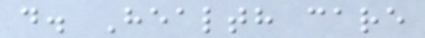d. Health care
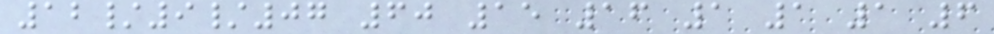12/9/07 60 15 16 1 1 1 6
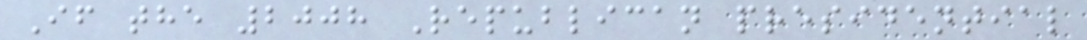If the 2008 Republican presidential
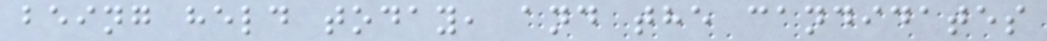being held today, and the candidates
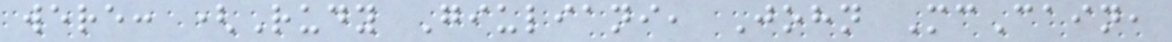were: (Rudy Giuliani, John McCain,
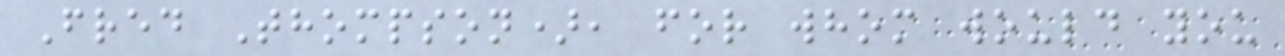Fred Thompson), for whom would you
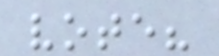vote?
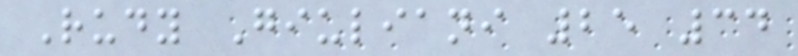Rudy Giuliani 25 34
